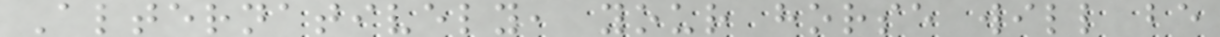Alternatively, your horse will be
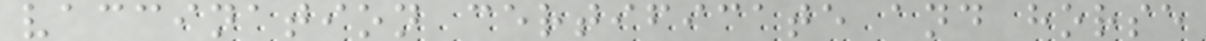vaccination certificate and horse
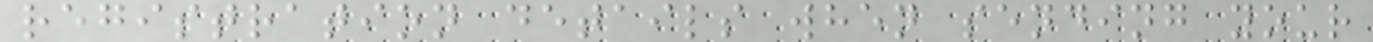registration details when sending your
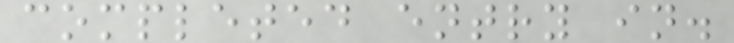completed entry in.
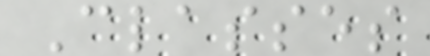Classes
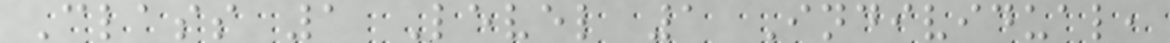Class 1 Level 1 Individual,
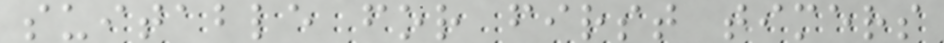suitable for first timers
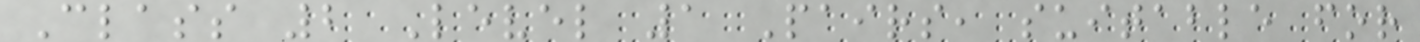Class 2 Level 1 Pairs, suitable for
